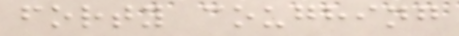forty coughing
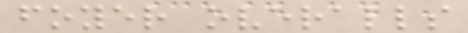foyer overalls
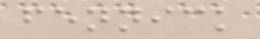fennick
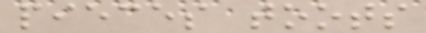pieces toots
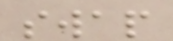swap
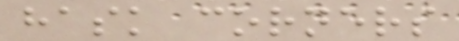hask corners
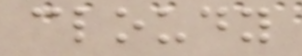cloudy
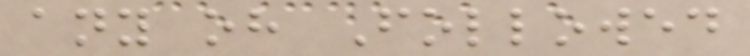any oh Followed
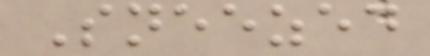Sneezed
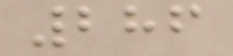286
